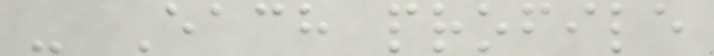- Each profile
